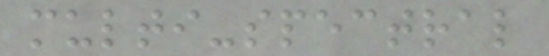multi-spectral
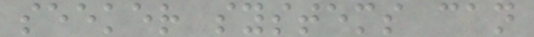seeker systems can
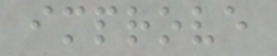improve
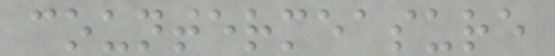countermeasure
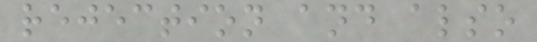rejection and also
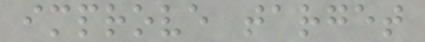improve target
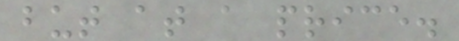but at a price.
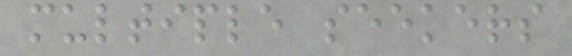multiple seekers
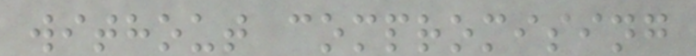without compromising
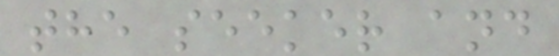the seeker and
